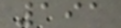191
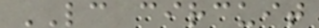LC circuit
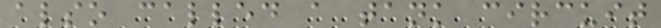also called a tank circuit
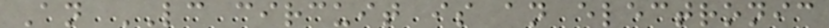An LC circuit is an electronic
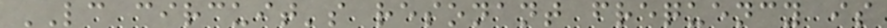LC circuit's resonant frequency is
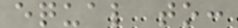equal to:
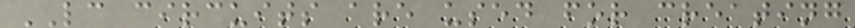LC circuits are used for creating
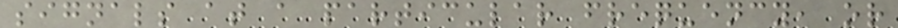signals at a particular frequency, or
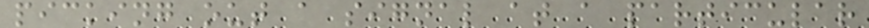picking out a signal at a particular
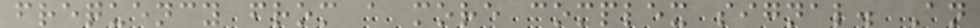frequency from a more complex signal. An
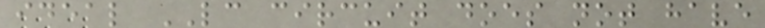ideal LC circuit does not have
